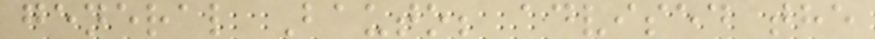general Bauto; advised the
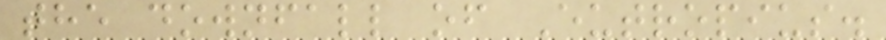the downfall of Eutropius.
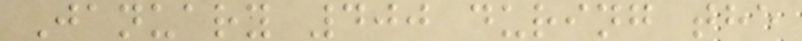January 400 during the
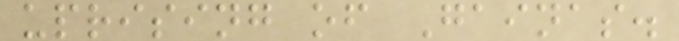uprising of Gainas.
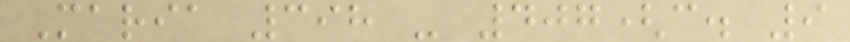Maria 398 - 407(c. 9
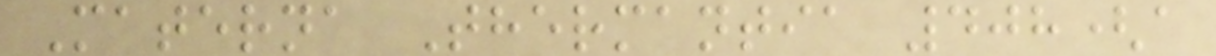Materna Thermantia 408(a
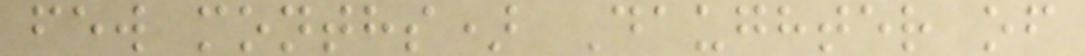few months) Daughter of
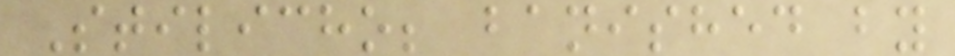Stilicho; banished by
